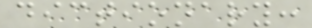dictionary:
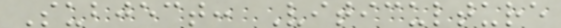Subject: Viticulture
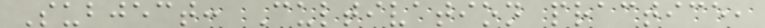Subject: Cultivation practice,
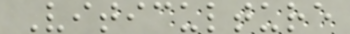Viticulture
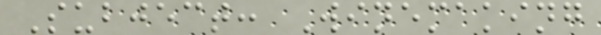Subject: Winemaking
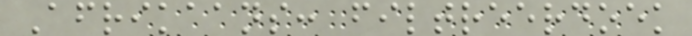Afrikaans: filtreerdoek
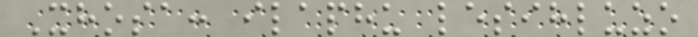Xhosa: ilaphu lesihluzo
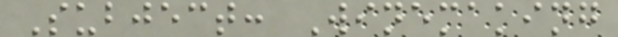Subject: Winemaking
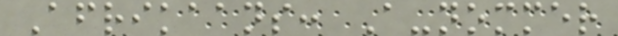Afrikaans: A-nommer
